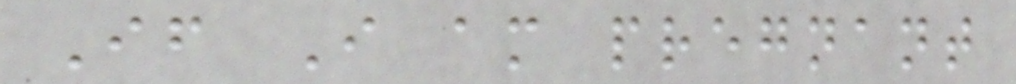If I am pregnant
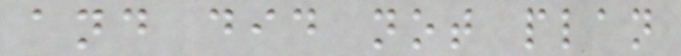and did not plan
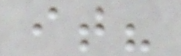it?
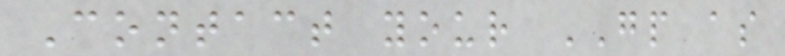Contact your GP as
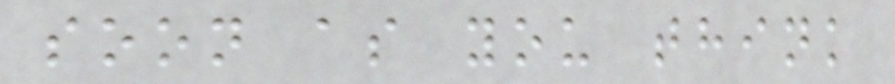soon as you think
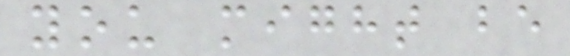you might be
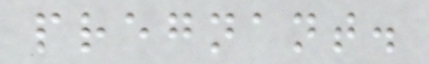pregnant.
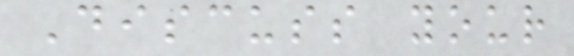Discuss your
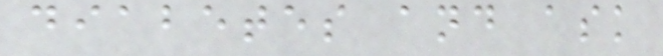diabetes and ask
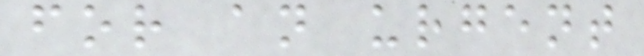for an urgent
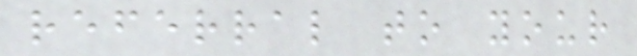referral to your
